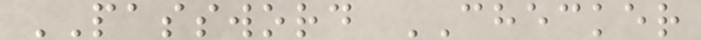PASSWORD CHECKER
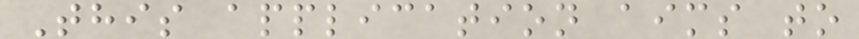This application aims to
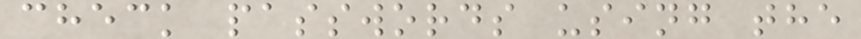check passwords using the
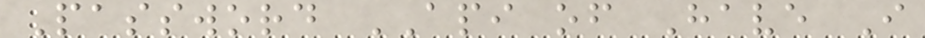Password API of Have I
